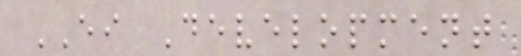EI Development
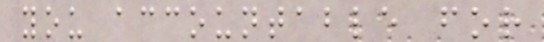you accountable for
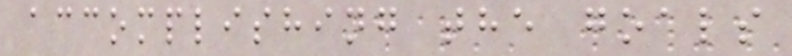accomplishing the goals
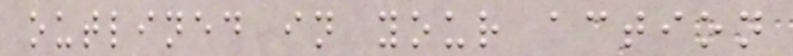outlined in your action
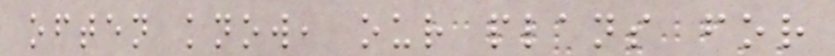often know, our plans for
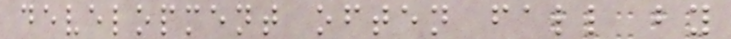development often fall by
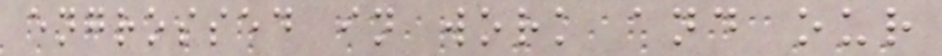engrossed in work and our
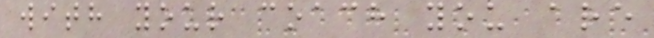with your coach you are
